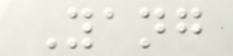Yang
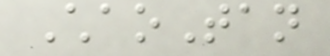ChaoTan
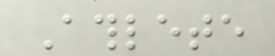Athlete
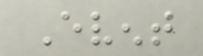Event
